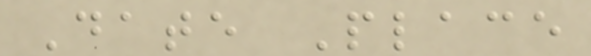Date Place
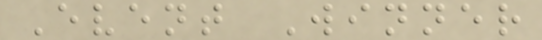Event Winner
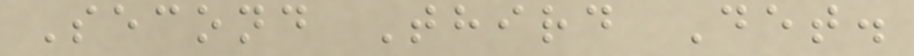Second Third Det.
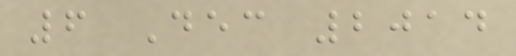6 Dec 2014
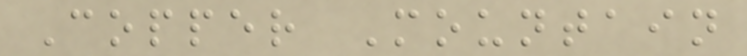Copper Mountain
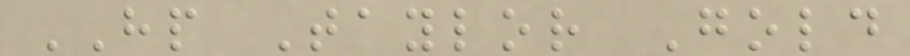HP Taylor Gold
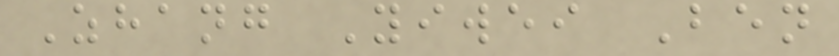Zhang Yiwei Ben
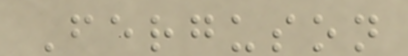Ferguson
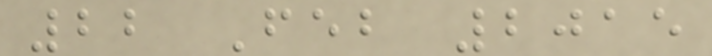22 Feb 2015
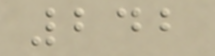242
